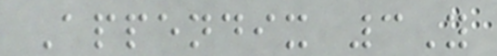Appendix 3Y
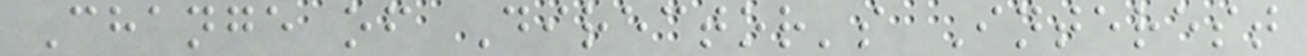Change of Director's Interest
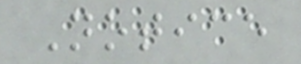Notice
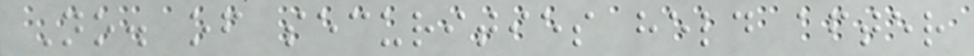No. of securities held after
